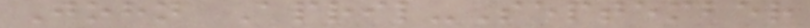John April-September
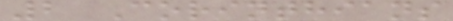2 Corinthians
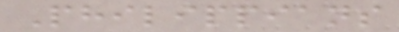Philippians
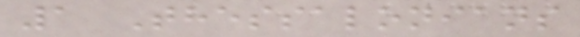1 Thessalonians
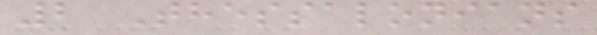2 Thessalonians
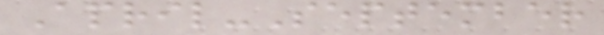April-September
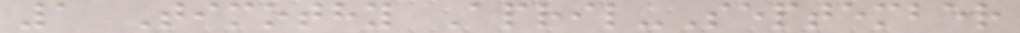1 Timothy April-September
